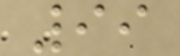99
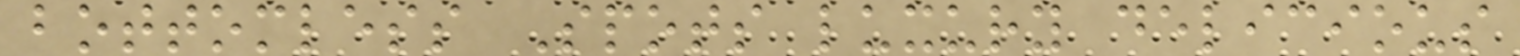bottomless Spots luxury delicious
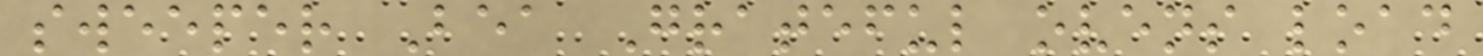sweeper Bea Grateful ovens load
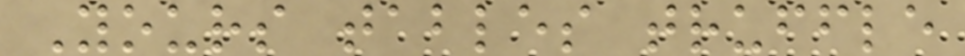Yours tables truffle
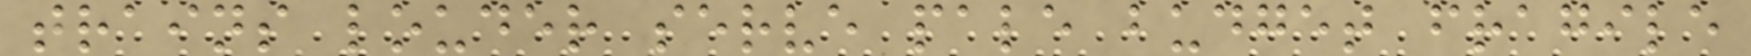trains louder serve pale budget fragile
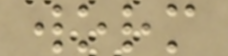worm
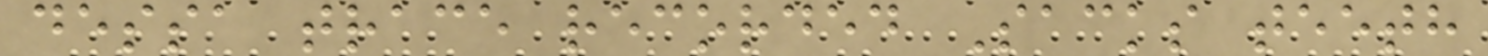dessa trace recorded Sacks teeth
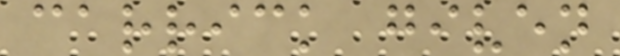carrick given
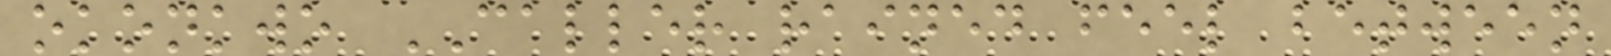okonkwo CALLER rained feel between
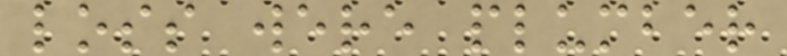loss were plumber
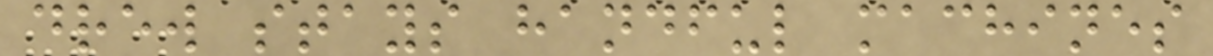drew stays handful machines
